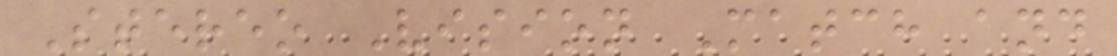Stereo Vision Match and
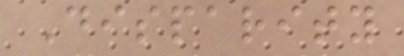Disparity
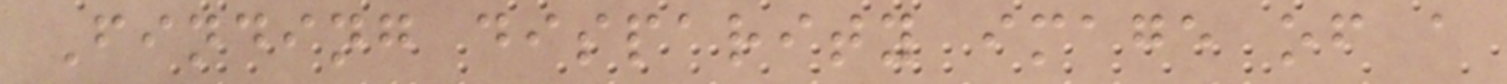Finding disparity image of a
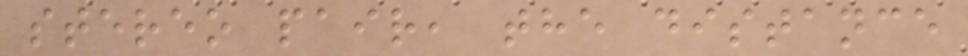stereo pair, the distance
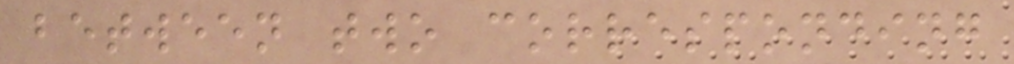between two corresponding
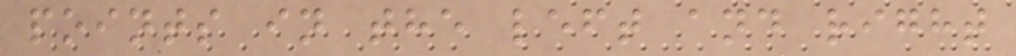points in the left and right
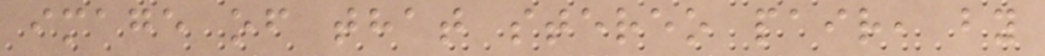image of that stereo pair, by
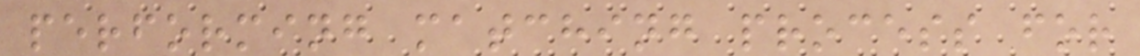performing matching process for
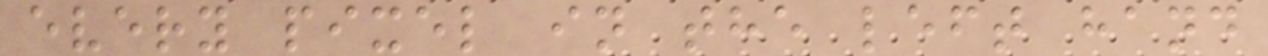every pixel in the left hand
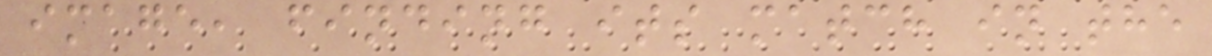image, finding its match in the
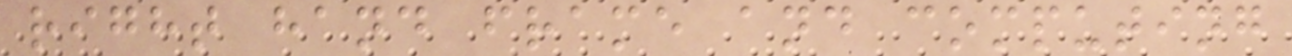right hand frame and computing
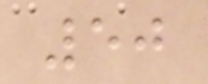50
